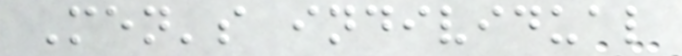Men's individual
